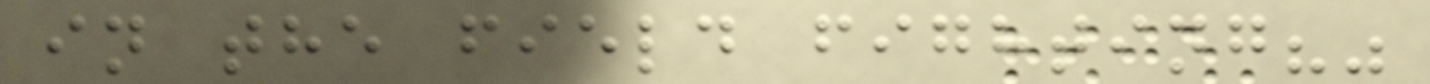in the field fighting?"
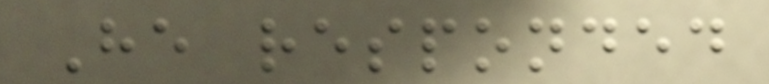He responded
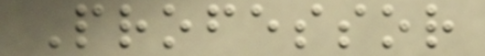Professor
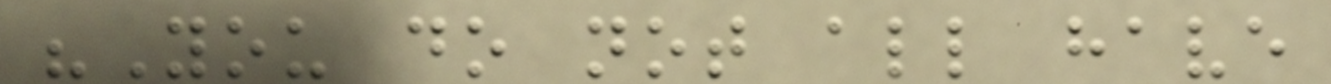"You do not all have
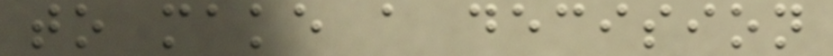to make a decision
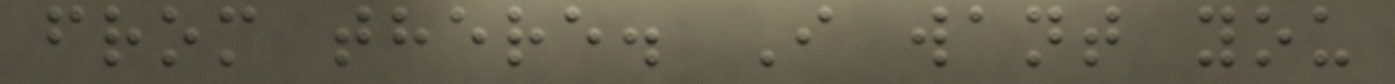from there. I want you
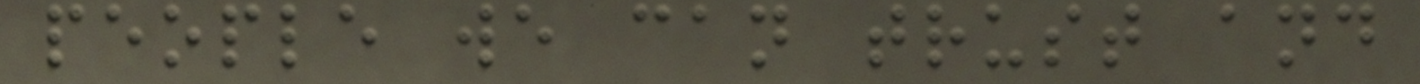people we can trust and
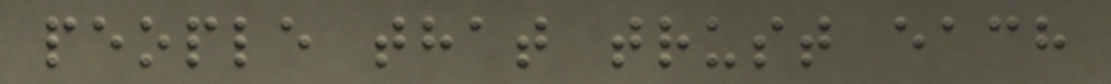people that trust each
